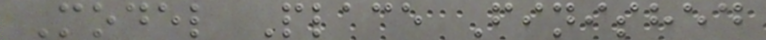Model Place Finished
